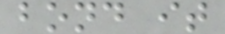bond it
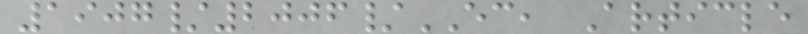1907/2006/EC, Article
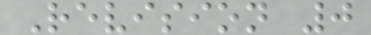Revision 0
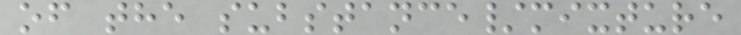of the substance/mixture
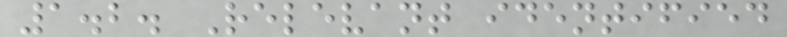1.2. Relevant identified
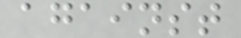against
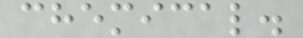chemical.
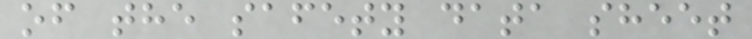of the safety data sheet
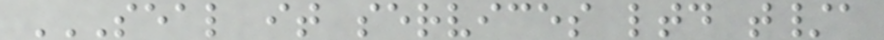SEAL IT SERVICES LTD T/A
